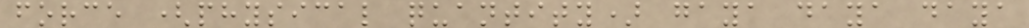force (physical quantity) gaya daya daya
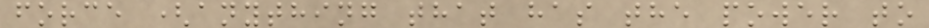force (anything that has the power to
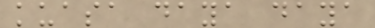kuasa daya daya
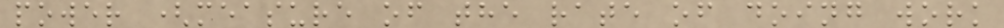power (measure of the rate of doing work
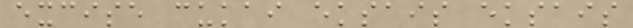excise cukai eksais eksais
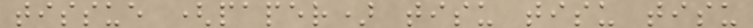tissue (paper) tisu tisu tisu
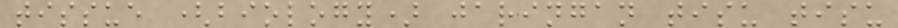tissue (biology) jaringan tisu tisu
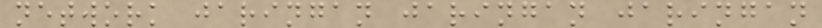network jaringan jaringan jaringan
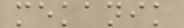mekanik
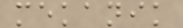mekanik
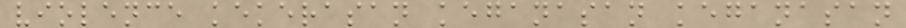violence kekerasan keganasan keganasan
